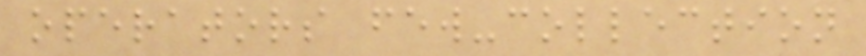operators few-collection
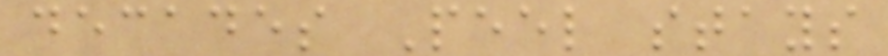decades Peel stays
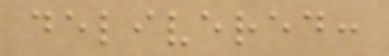delivered:
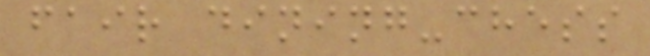fair dining-chess
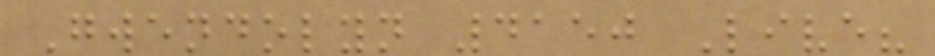Gwendolyn 4150 Live?
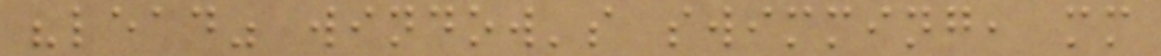"lead" window's swimming, mm
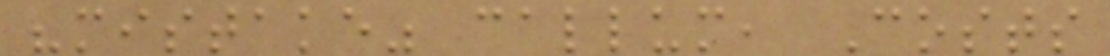"mistake" callum, Costs
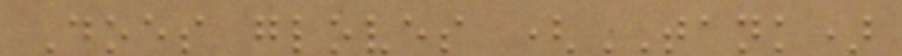Does gloves (TANK)
